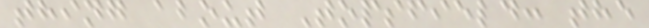thing about Topsfield: the
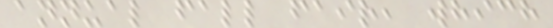annual fall fair, which
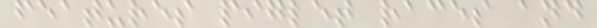features piglet races and
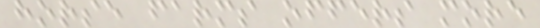horse farms offers more
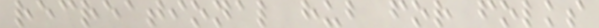recreational hub for folks
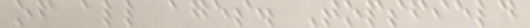of all ages. Topsfield
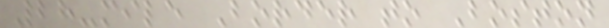28-mile Border to Boston
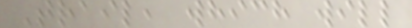Trail, which will
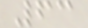63
